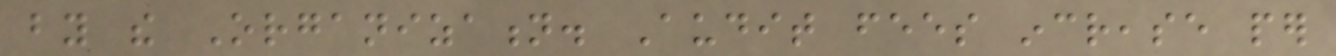by the Organization. Audit fees increase per
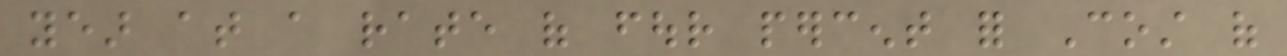year at a rate of four percent for Cost of
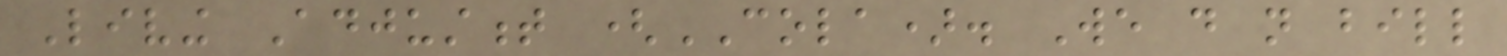Living Adjustment (COLA). We do not bill
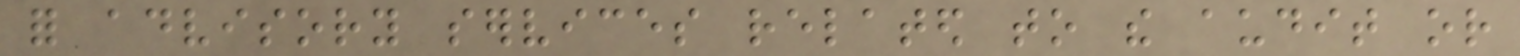for advisory services related to the audit or
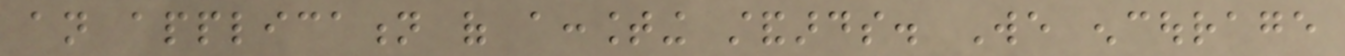an application of accounting standards. We encourage
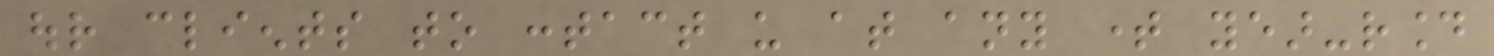our clients to contact us at any time year-round
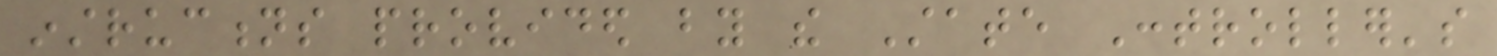instructions provided by the State Controller's
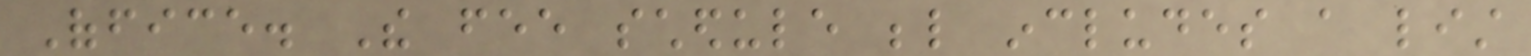Office. The fee schedule below includes a list
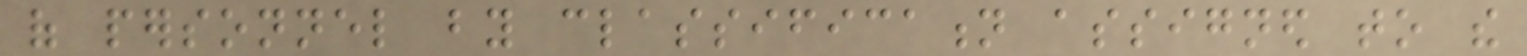of personnel by classification assigned to the
